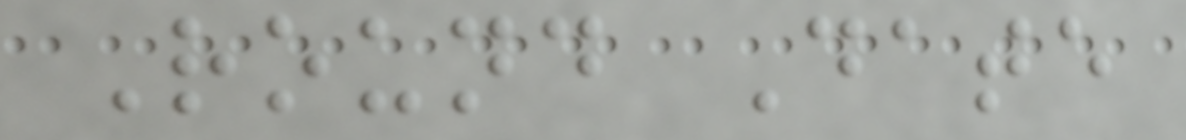Round Date
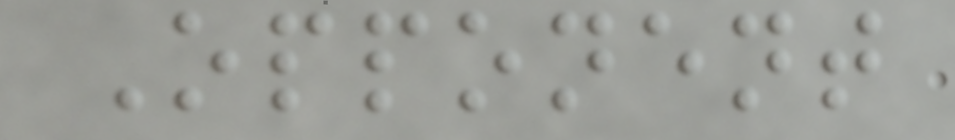Opponent
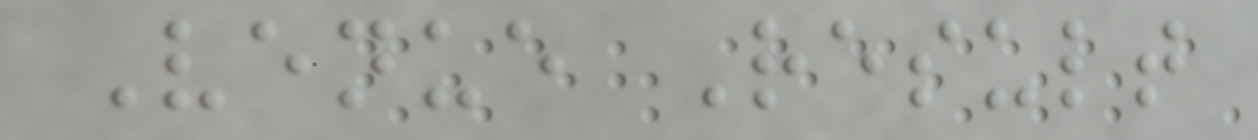Venue Result
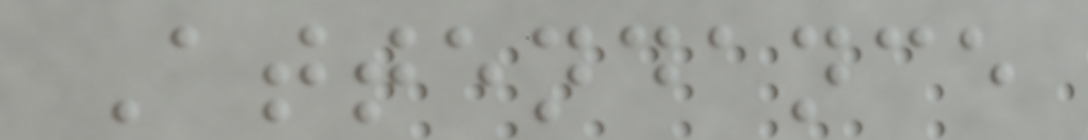Attendance
